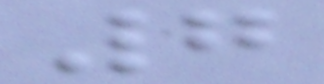7
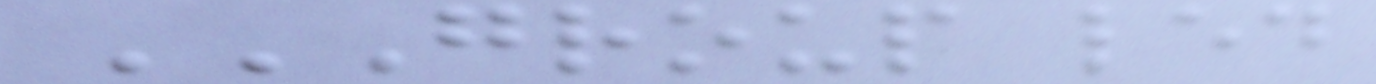GROUP LED
